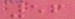56
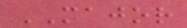MAJOR
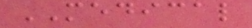MEDICAL
